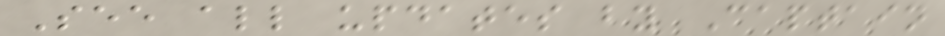See all updates by Captain
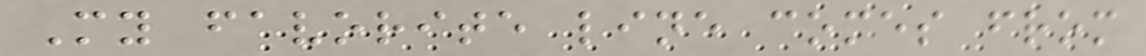My favorite line comes from
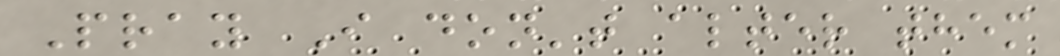Pray I don't alter them
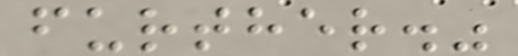further."
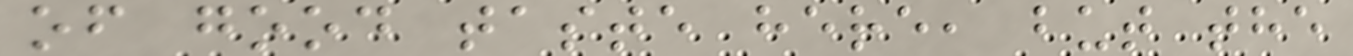of good taste here, but the
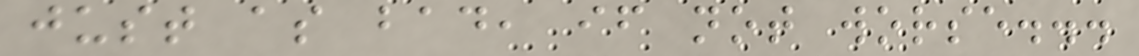just as bad, if not worse...
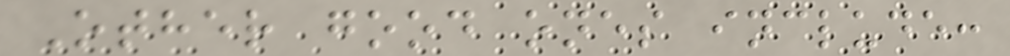Other good ones include:
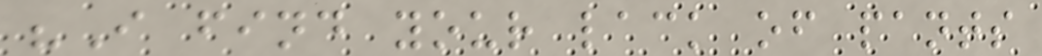"I find your lack of pants
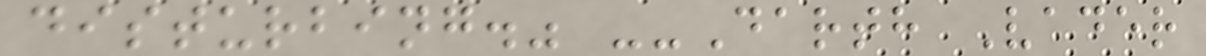disturbing." --Darth Vader
